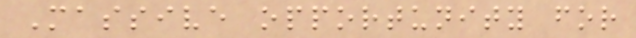Massive opportunity for
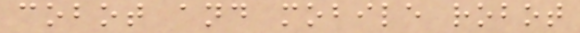cobot and mobile robot
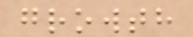growth
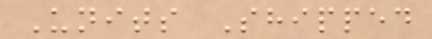Units Shipped
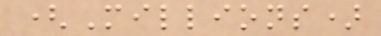(Millions)
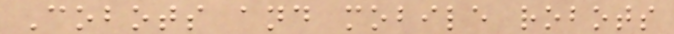Cobots and mobile robots
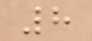8
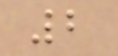2
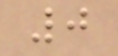0
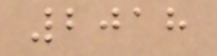2018
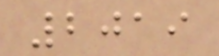2019
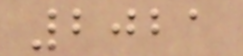2021
